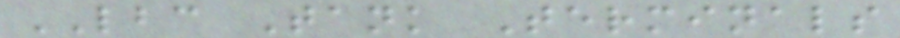LBC Tank Terminals
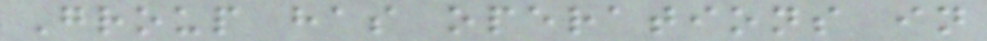Group has operations in
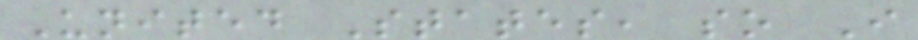United States, so I
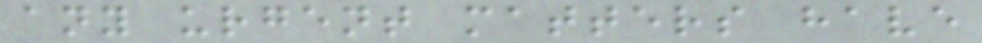any urgent matters have
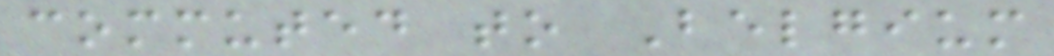commuted to Belgium
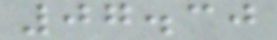07.30
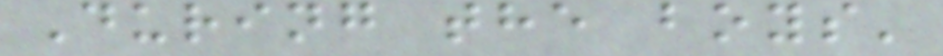During the boys'
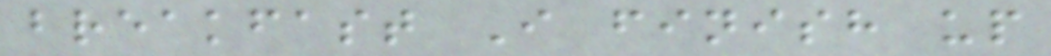breakfast I finish up
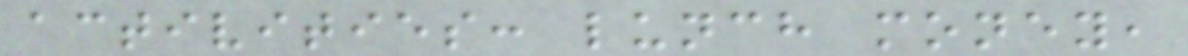activities: lunch money,
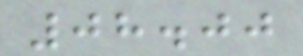08.00
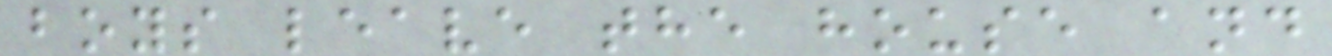boys leave the house and
